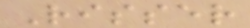Risser
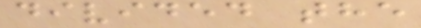divided the
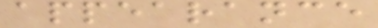appearance
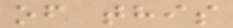of this
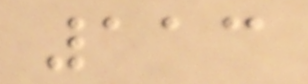113
